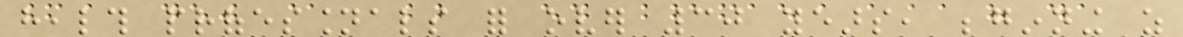health professionals for over 30 years, beginning as
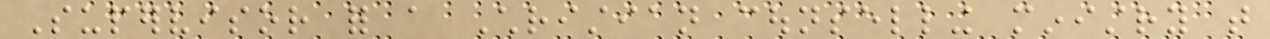Supervisor for a Christian counselling ministry that
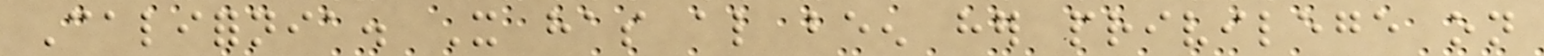California. It has also been her privilege on
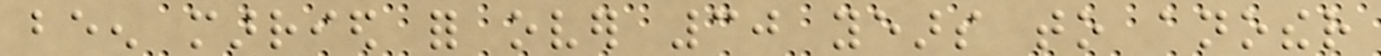been married for over 30 years to another
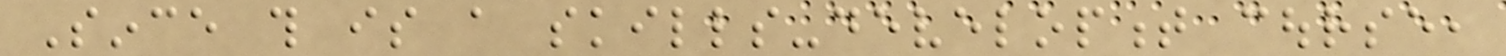Since this is a skills-development course,
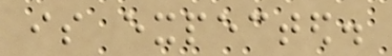is expected.
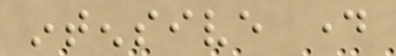intensive day
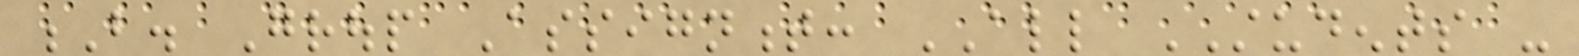B. Group Assignment: ALL STUDENTS -
